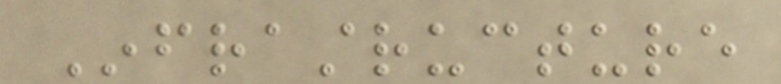Infrastructure
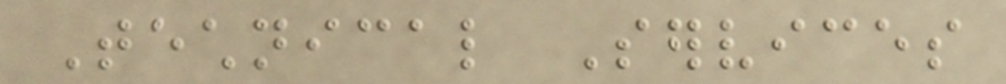Technical Services
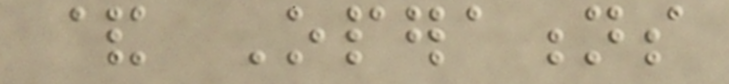& Operations
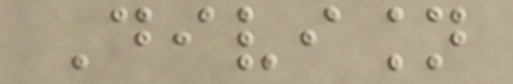Division
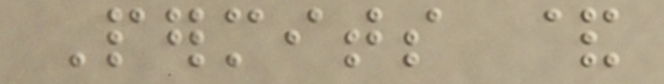Permits &
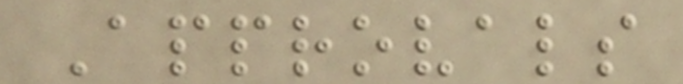Approvals
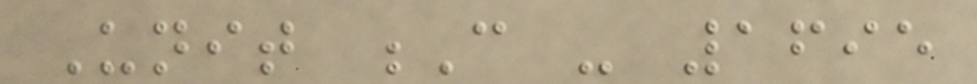Unit C - 1695
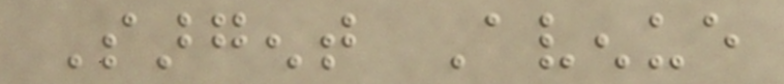Sargent Avenue
